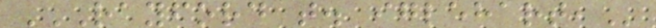RAYFORD T. IGLEHART,
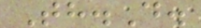Th.D.
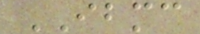IBMC
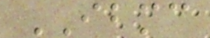IBMC
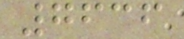7636
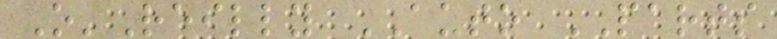O'Reilly AUTO PARTS
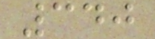340
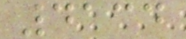4134
